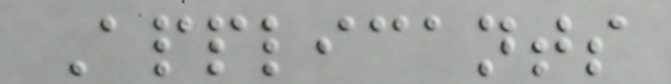Applicants
